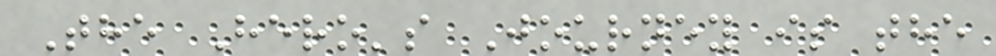The Hero's Journey is the
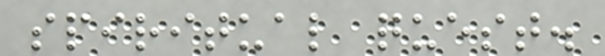spiritual quest.
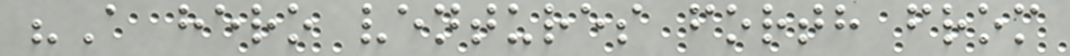"A hero ventures forth from
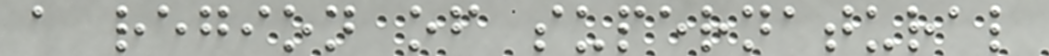a region of supernatural
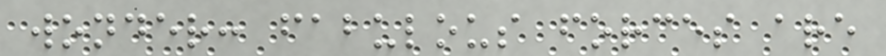wonder: fabulous forces are
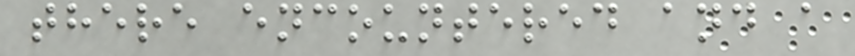there encountered and a
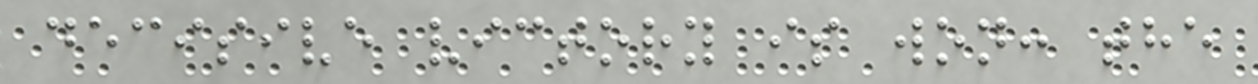decisive victory is won: the
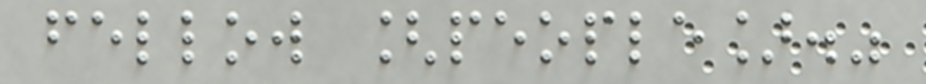fellow [people]."
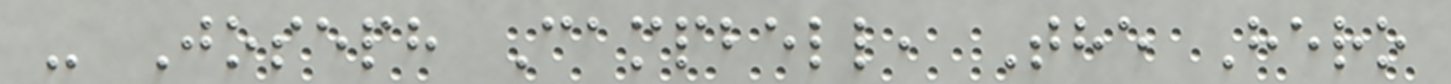- Joseph Campbell, The Hero
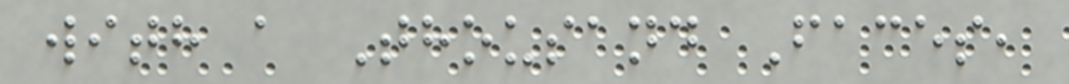with a Thousand Faces,
